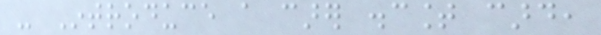- Introduce a carer discount card,
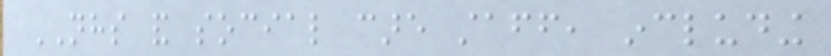NHS and social care staff, including
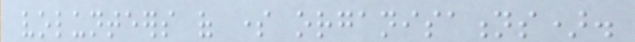volunteers of some organisations).
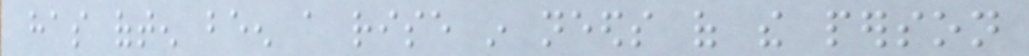has often been a rise in needs of the person
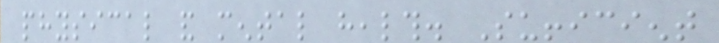physical and mental health. Sufficient
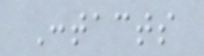Contacts
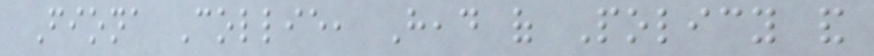Fiona Collie, Head of Policy and
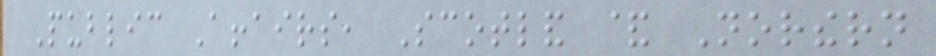Public Affairs, Scotland & Northern
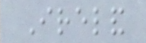Ireland
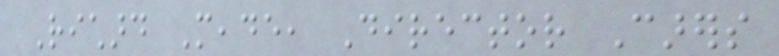Richard Meade, Director Carers
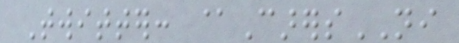Twitter: @CarersNI
